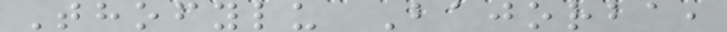Thofylu Bajorba,
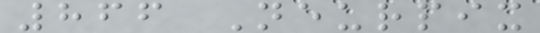866 Neurpix
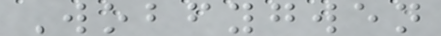Wobfygwen
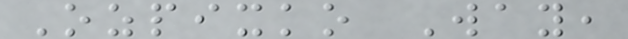Ozpixko Way,
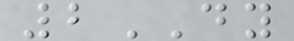2DY
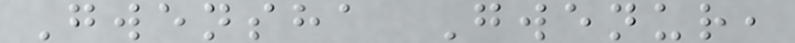Gwensha Gwenur,
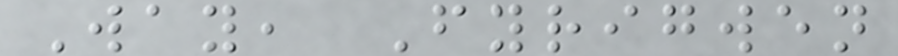Way, Fyrigwen
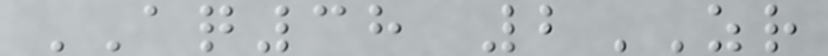AQ38 2ZR
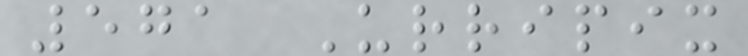571 Urripix
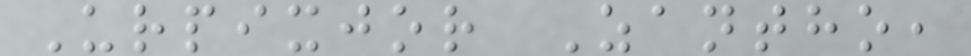Urpixjor Zantho,
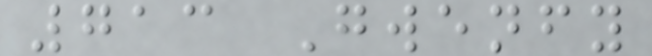713 Gwenfy
